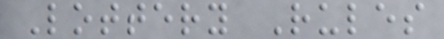Lottery Rules
